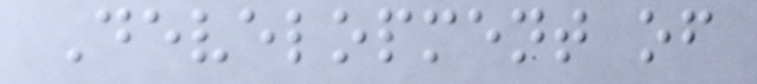Development of
